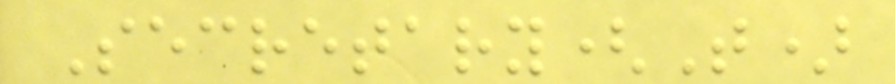Secretary(T)
